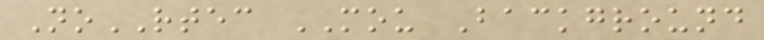NoRTEC MOU Background
